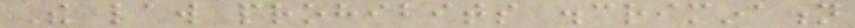The law prohibits discrimination
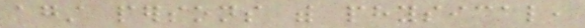against persons with physical,
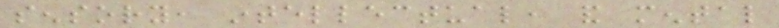sensory, intellectual, and mental
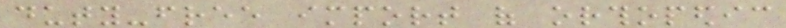duty-free import of orthopedic
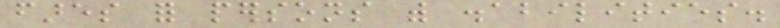fares for persons with disabilities.
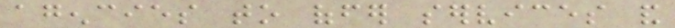agencies to offer services and
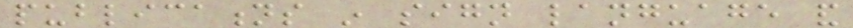publications in sign language and
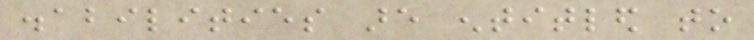disabilities are entitled to
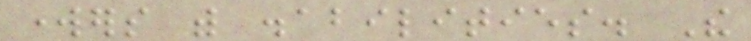workers with disabilities. The
